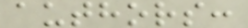authors:
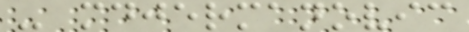- mdjermanovic
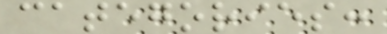categories:
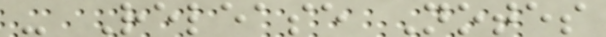- Release Notes
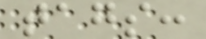tags:
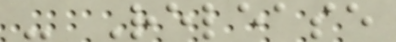- Release
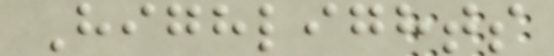Highlights
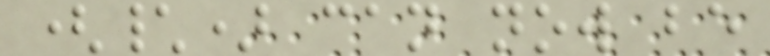(\) can now be
